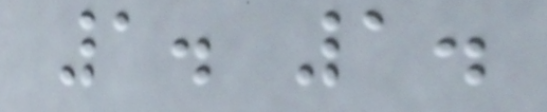1. 1.
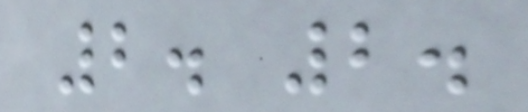2. 2.
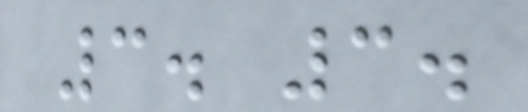3. 3.
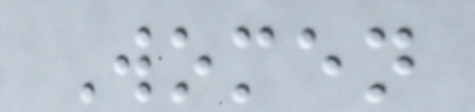Women
